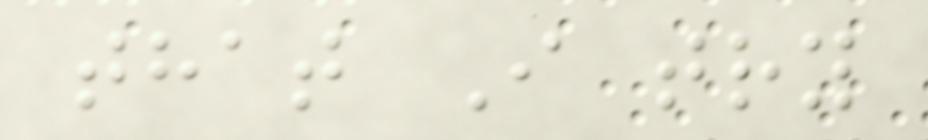that I try
